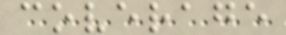coverage
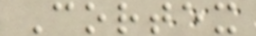Cortex
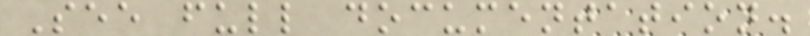See full documentation.
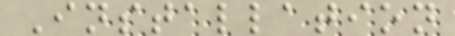Installation
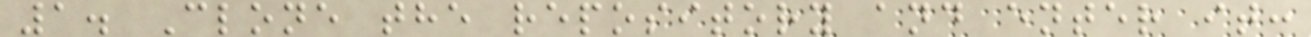1. Clone the repository and enter it:
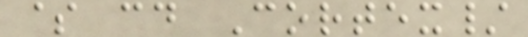$ cd Cortex/
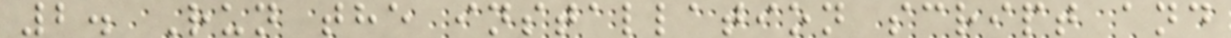2. Run the installation script and
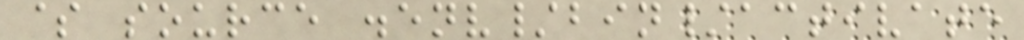$ source .env/bin/activate
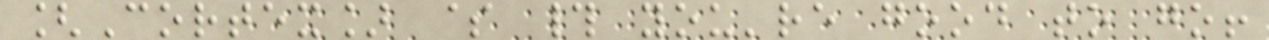[Cortex] $ # you're good to go!
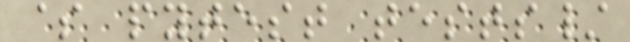$ pytest tests/
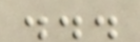...
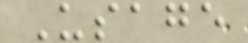Usage
